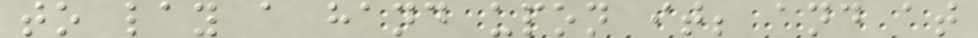to lay a hand upon it; and at
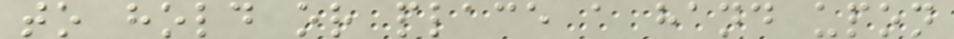to hold or place a hand upon
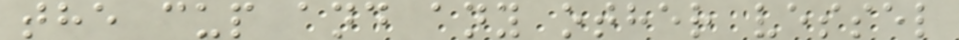the cup and any other vessel
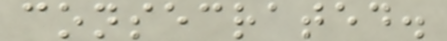consecrated.
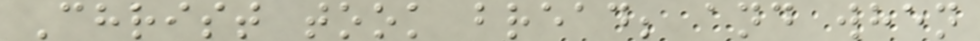Christ took bread; and when
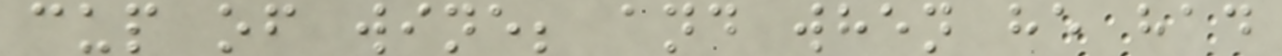cup of wine; and when he had
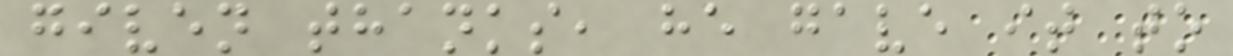given thanks, he gave it to
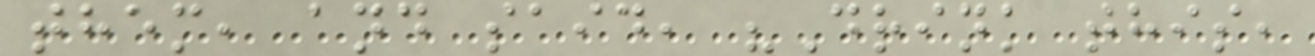them, and said, "Drink this,
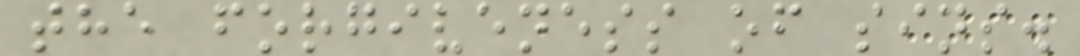the forgiveness of sins.
